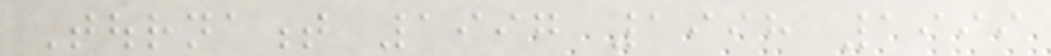Tournament 1997 1998 1999
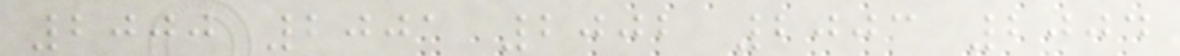2000 2001 2002 2003 2004
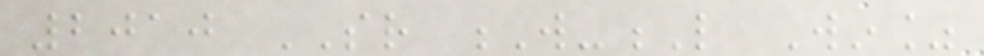2010 SR W-L Win%
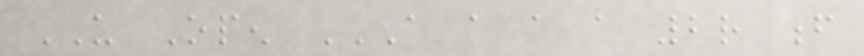US Open A A A A 2R F
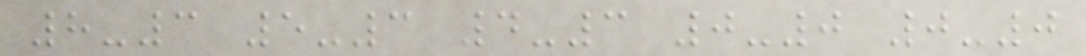8-3 5-3 4-3 0-0 0-0
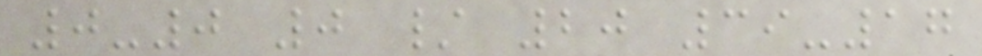0-0 0 / 20 39-17
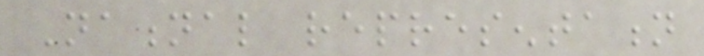National representation
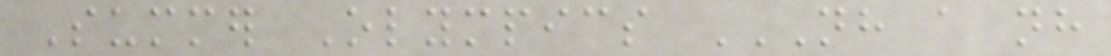Summer Olympics NH A NH
